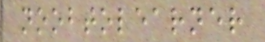noobtolearner
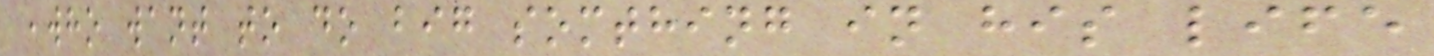,who want to do big somthing in his life
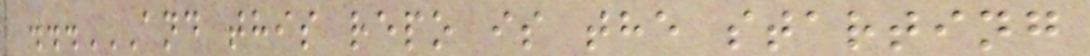...AND THIS REPO IS THE STARTING
